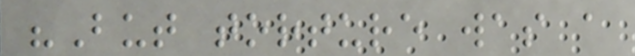"But torture was a
